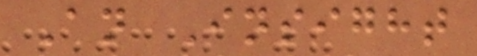An Insight
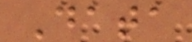Data
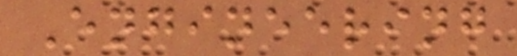Engineering
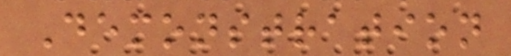Demonstration
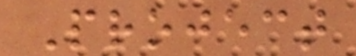Project
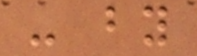- by
